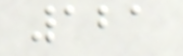121
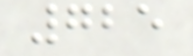725
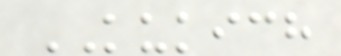KUKICH
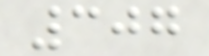307
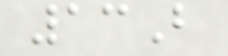13B
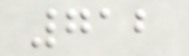712
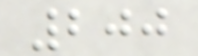200
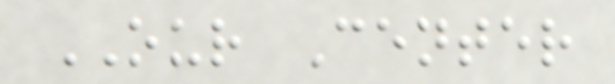OUR Center
